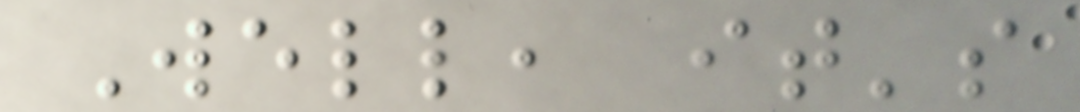Well, it's
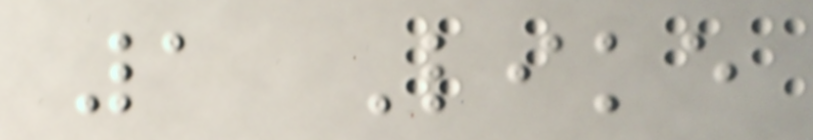1 Like
